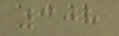308
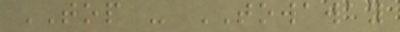TOP - TOWAWAY
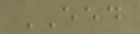EED
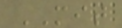MIT
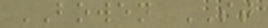BOWEN ST
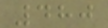480
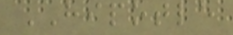HIPOTLE
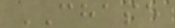CHASE
